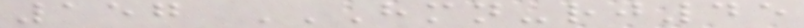157 HMN-RJ45
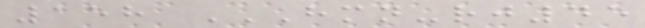158 HMN-RJ45
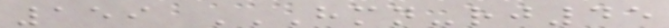159 HMN-RJ45
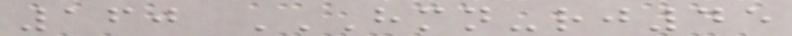160 HMN-RJ45
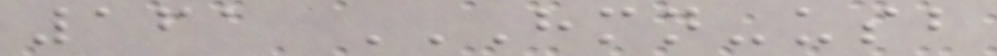161 HMN-USB
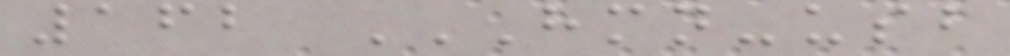162 HMN-USB
